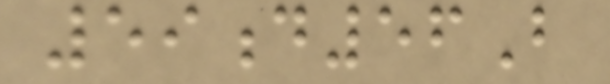59d56B
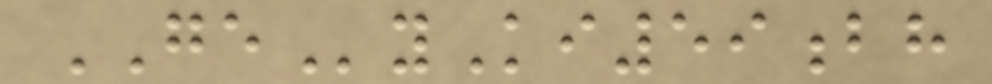GEyKi59bh
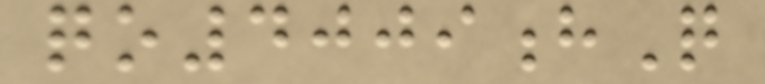qo4009hQ
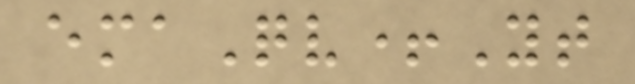emaQv+Yt
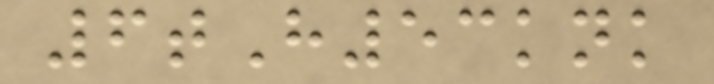6tH53knk
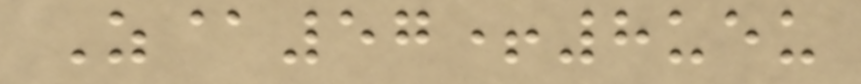Z@57+8ueu
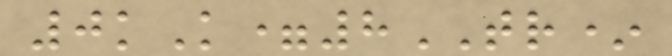0kK=8TR*
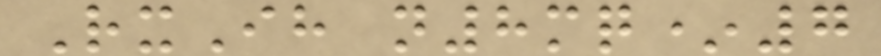RxIh n8mq*7
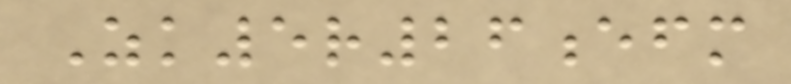Zk5r26efm
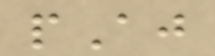pAj
